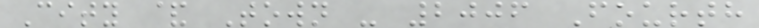City & Town - 2006 Fourth
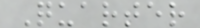Quarter
